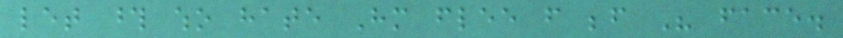let those who hate Him flee from before His face.
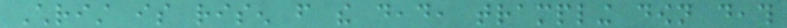Christ is risen from the dead, trampling down death
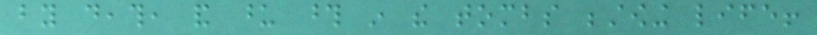by death, and upon those in the tombs bestowing life!
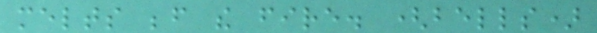melts before the fire. (bells)
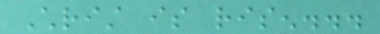Christ is risen...
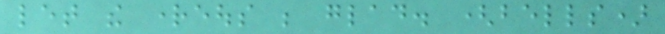let the righteous be glad. (bells)
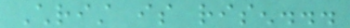Christ is risen...
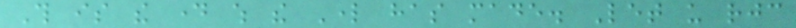This is the day which the Lord has made. Let us rejoice
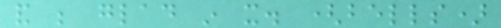and be glad in it. (bells)
